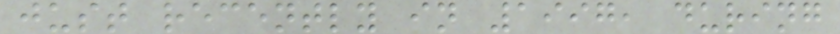just recently in 1997, during
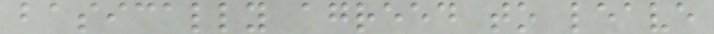basically agreed to leave
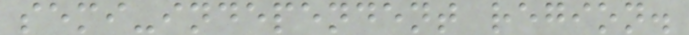semi-independent region.
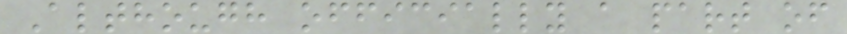Although officially a part of
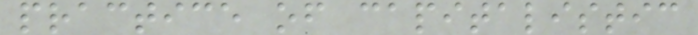practice of capitalistic
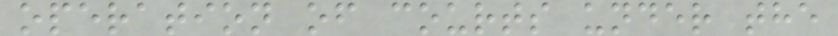operation of courts under the
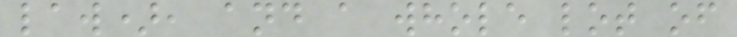law), and a whole lot of
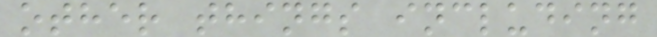other things including
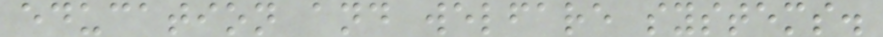education and welfare systems.
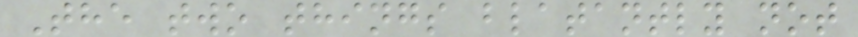The two things blatantly not
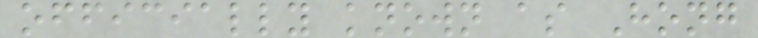officially known as Hong
